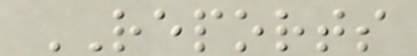REPORTS
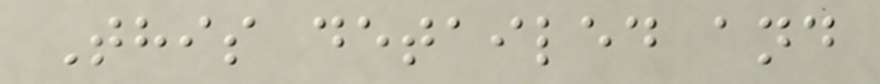This detailed and
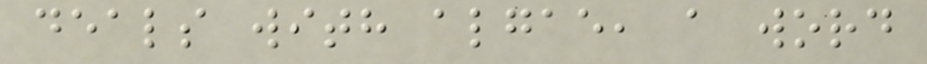deals with algae, a word
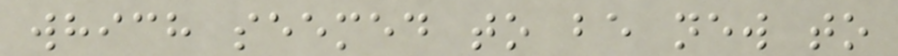which seemed to be new to
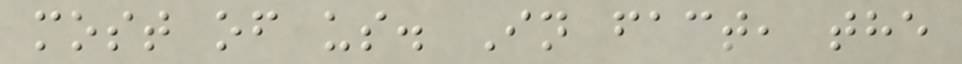most of us. In fact, the
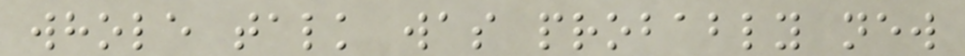whole talk was probably new
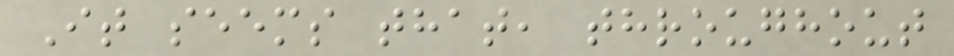It seems that, throughout
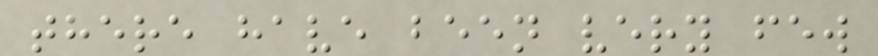there have been very few
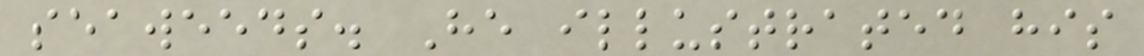seaweeds. He illustrated his
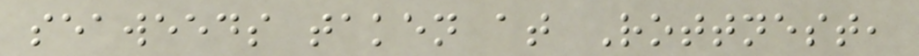seaweeds taken at Rottnest,
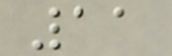11
